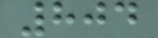804
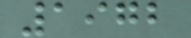1972
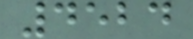4524
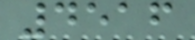4516
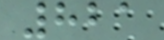821
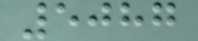5087
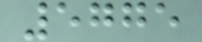5775
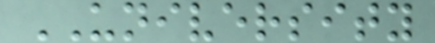UNIVERSITY
